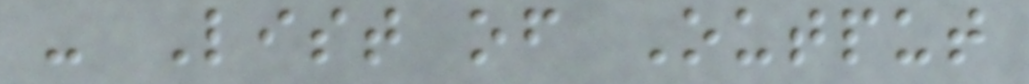- List of Output
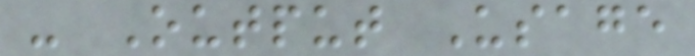- Output Usage
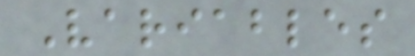Variables
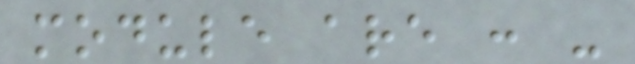module are : -
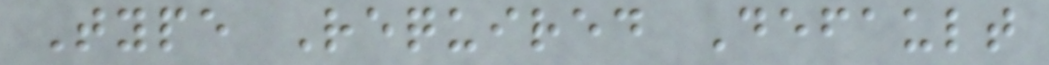Type Required Default
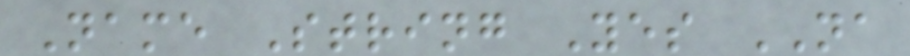Name String Yes NA
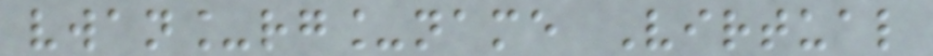vwan_rg_name Virtual
